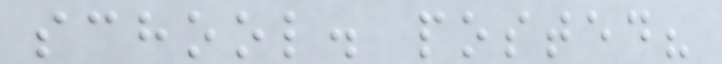school. posted?
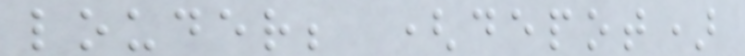louder; (depot)
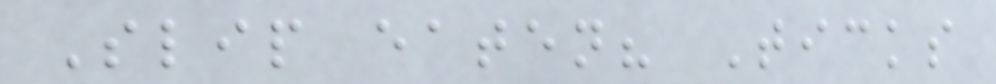Slip eaten? Ticks
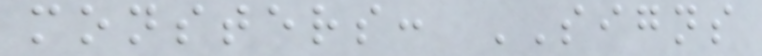monsters: SIGNS
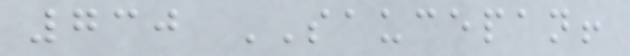730 SAUCEPAN!
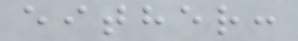either:
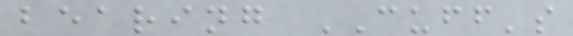bearing CUFF's
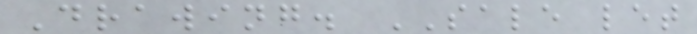Drawing. SALE let
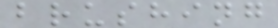brushing
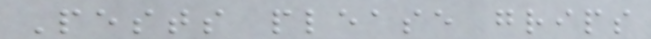Pests please grips
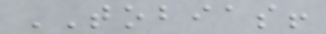TOBIAS!
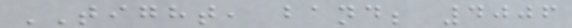TIGHT, band; 4006
